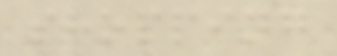shopping
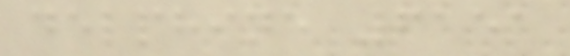delphine 6151
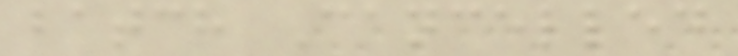batch Cancelled
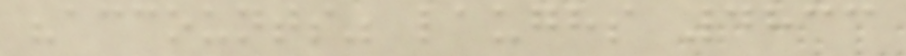"accounts" laughs 4833
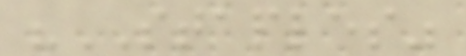"STAPLES"
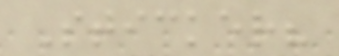Sticker?
